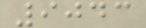9043
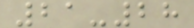21-28
